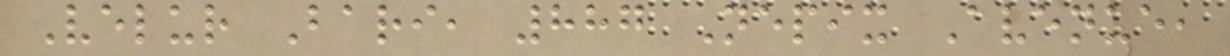Velur Bari, 887 Nepix Avenue,
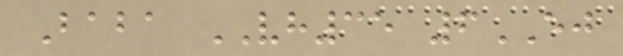Baba VH35 6EJ
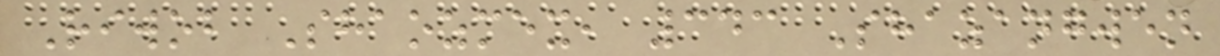Riwob Shaozmex, 343 Shazangwen
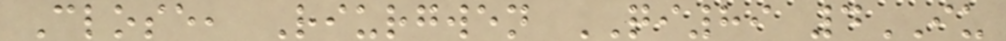Close, Riurgwen QI89 4IU
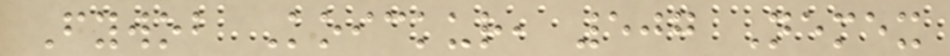Fywob Koickur, 507 Nemex
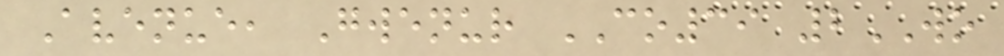Avenue, Gwenur CO39 2WO
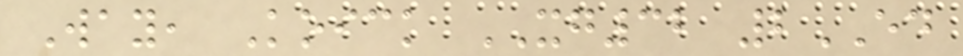Way, Koick XG32 2ED
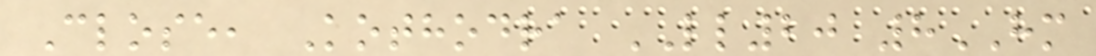Close, Kothodra LL20 8HM
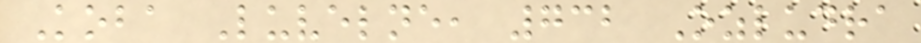Koba Luvelne, 732 Ozludra
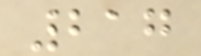217
